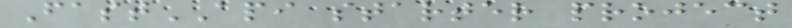FastAPI starter project
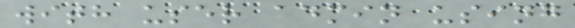with user admin using
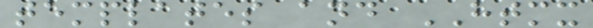templates and HTMX
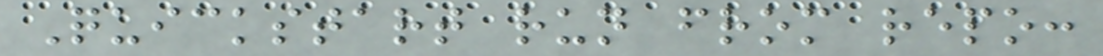Quickstart run from repo:
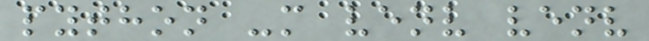python -m venv venv
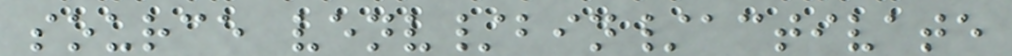source venv/bin/activate
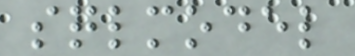sqlmodel
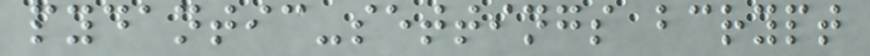pydantic-settings bcrypt
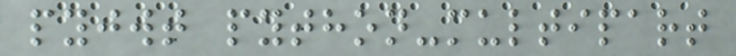pyjwt python-multipart
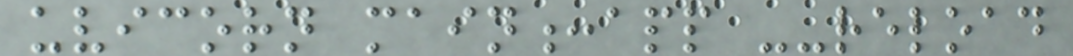uvicorn main:app --reload
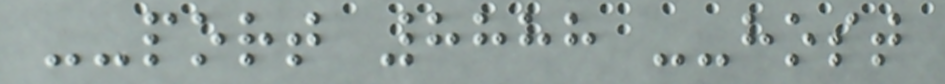--port 8888 --host
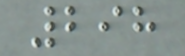298
